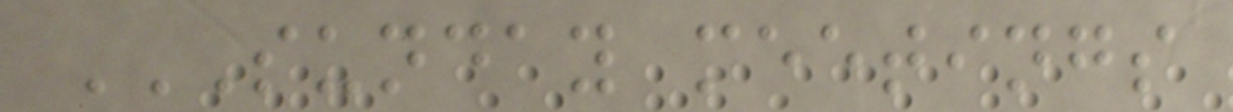SUNDAY MEETINGS
